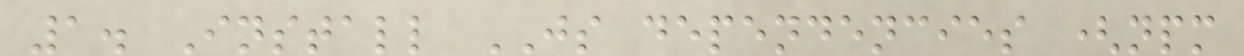1. Install JS dependencies (npm
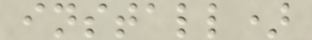install)
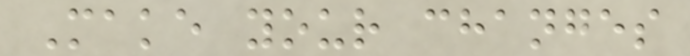Make your changes
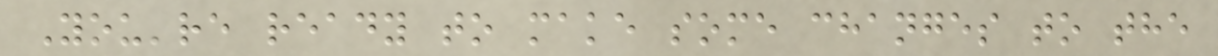You're ready to make some changes to the
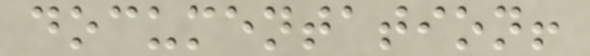documentation!
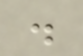.
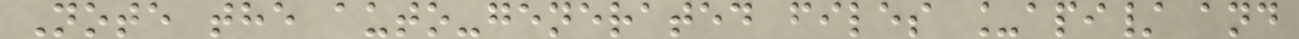Note the auto-generated files _api/ and
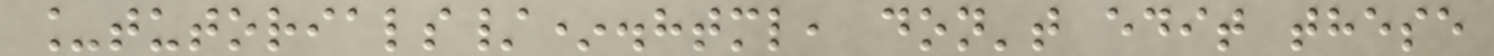_tutorials/*.html, don't edit these
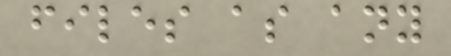files as any
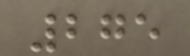275
